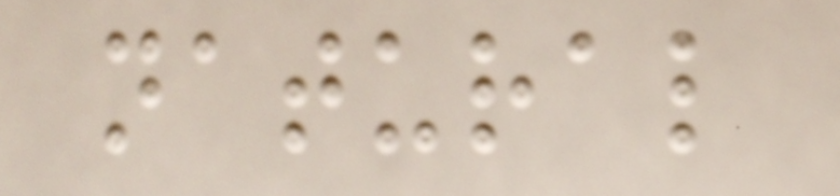natural
